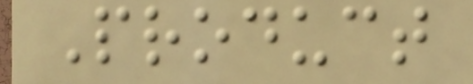Product
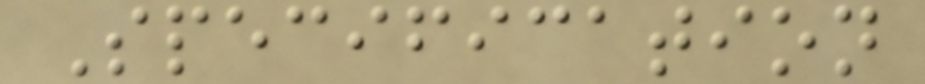Specification
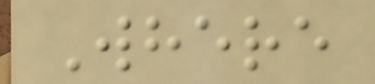Where
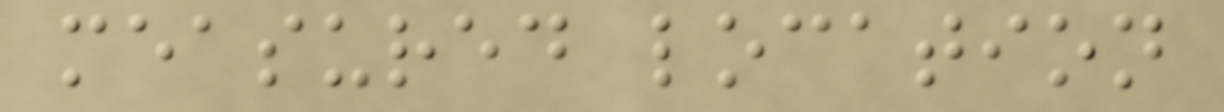measured location
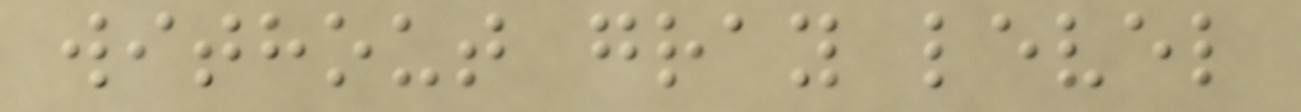without gray level
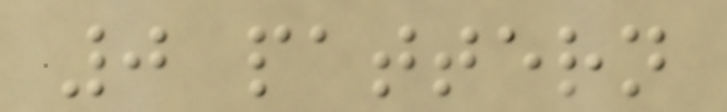0 pattern
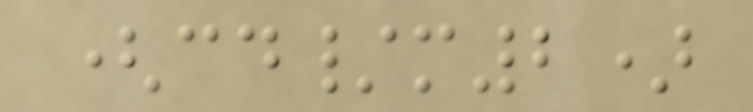(cd/m2)
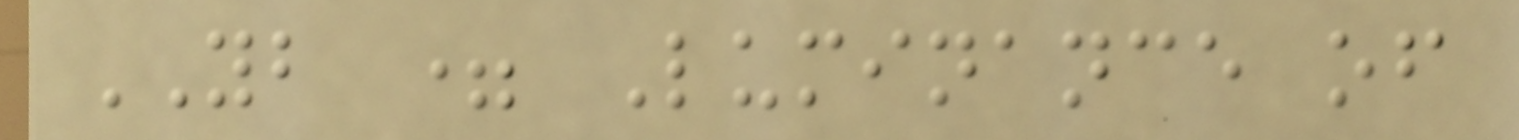YB = Luminance of
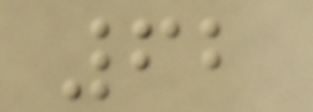62
